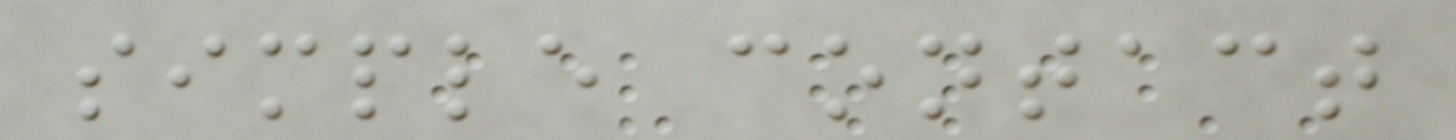simple contact
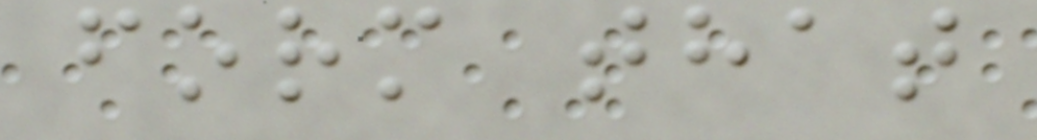form that
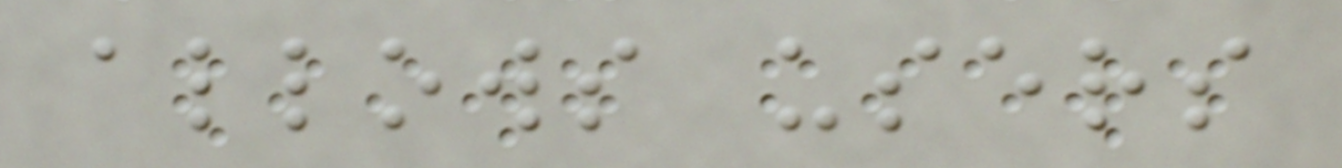allows users
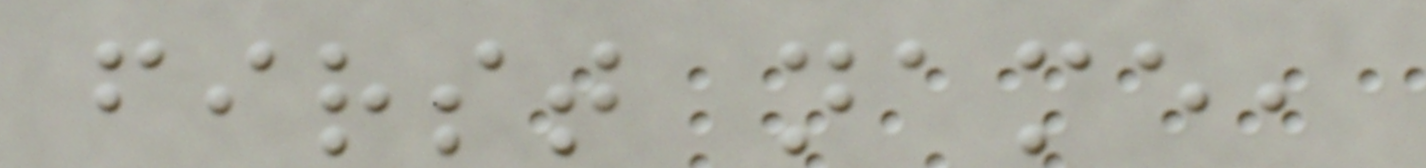first name,
